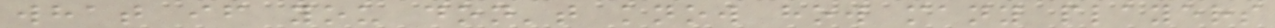what if you don't know how many players
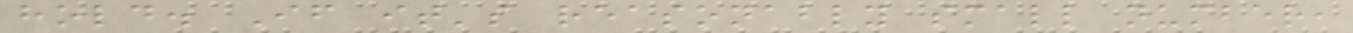hold. If it's reasonably small number,
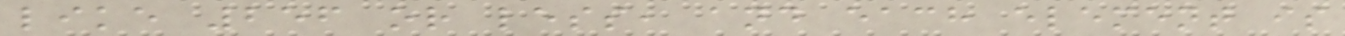like 256 or less, and each element is
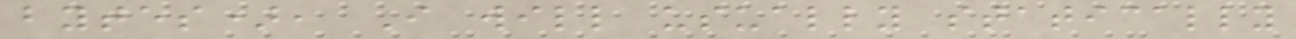bytes), I will usually statically
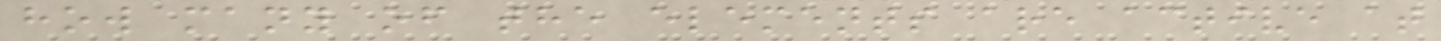how many of the elements are active at
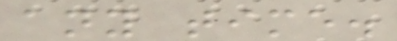any time.
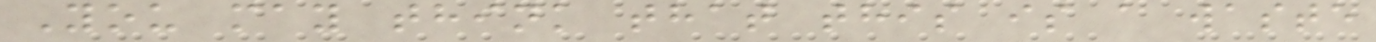You may think that this is a waste
